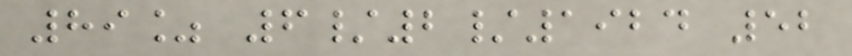89% 6/2/1924 52
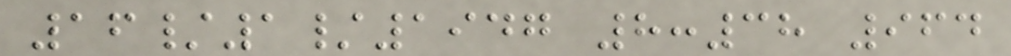16/1/1947 8:38 964
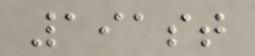191st
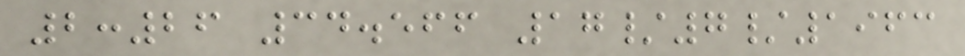2:26 34.566 17/7/1963
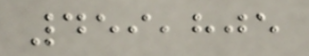459,805
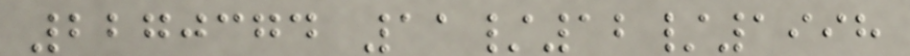2270374 11/12/1998
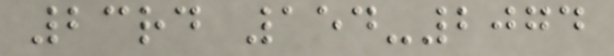23rd 154-2074
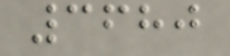3680
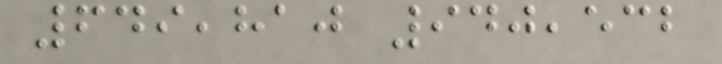649,810 940,532
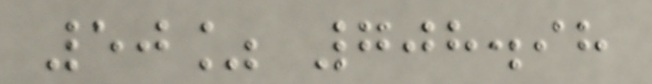50% 708.98
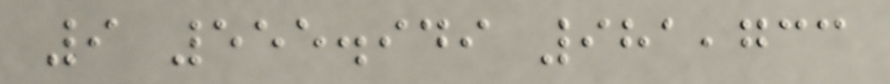9 555.949 981,733
